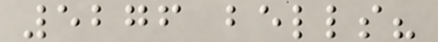5276 bells?
